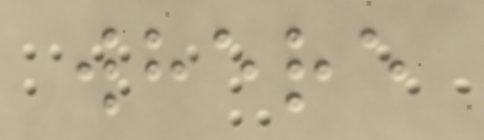where
